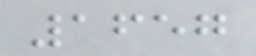1657
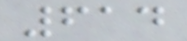614
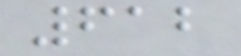612
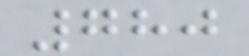780
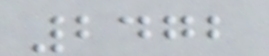2472
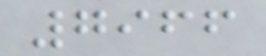7966
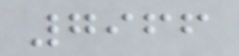7966
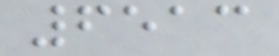6513
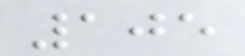105
